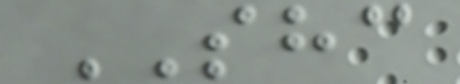SHC
